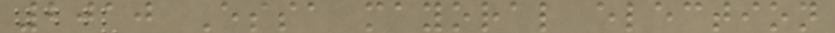2010 Essa mayoral election
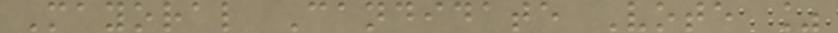Mayoral Candidate Vote %
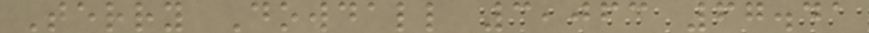Terry Dowdall 3,063 67.41
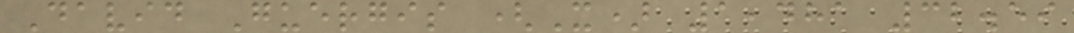David Guergis (X) 1,481 32.59
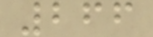266
